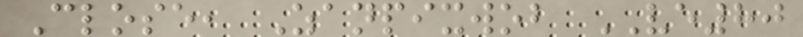Close, Zanpixwob VE80
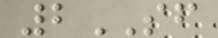2SF
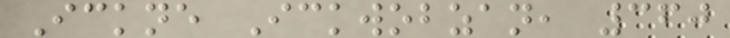Ickne Ickwobzan, 360
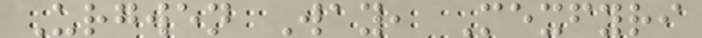Urgwen Way, Mexfyri
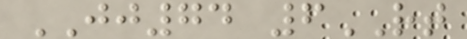JJ74 6RT
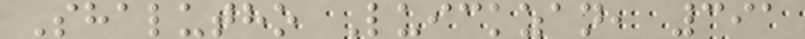Shalutho Luickzan, 391
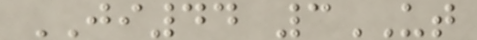JI44 3UT
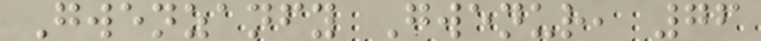Gwenzanfy Gwenur, 76
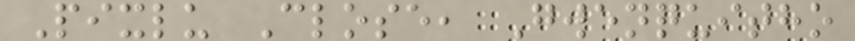Pixlu Close, Gwenquitho
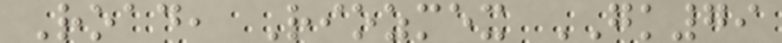Road, Riozmex GK79
